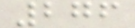276
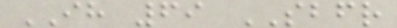IH 69 SBFR
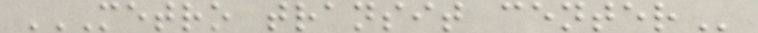METRO TRANSIT CENTER
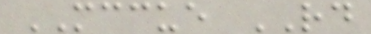MCCUE RD
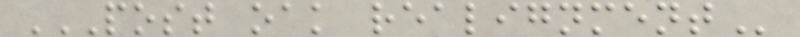POST OAK REALIGNMENT
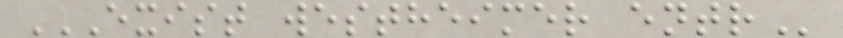EXIST WESTHEIMER ENTR
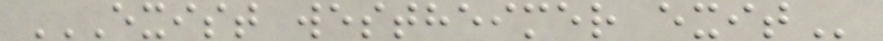EXIST WESTHEIMER EXIT
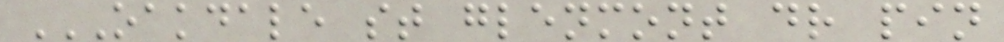OAKDALE ST GLENMONT DR PIN
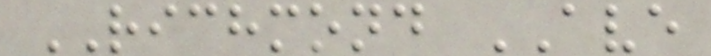RICHMOND AVE
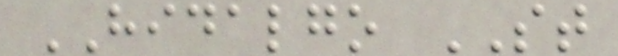HIDALGO ST
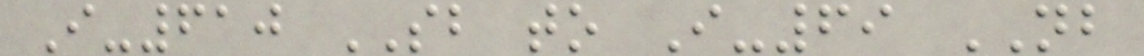I-610 SB to I-69 NB
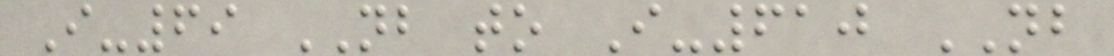I-69 NB to I-610 NB
